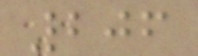206
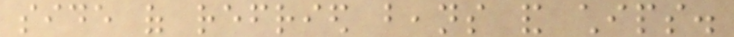side of refried beans and chips.
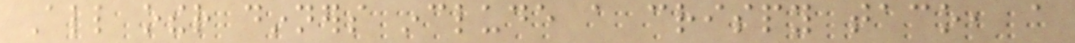All other dinners include a crispy taco, a
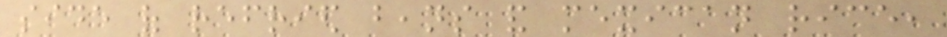side of refried beans and mexican rice,
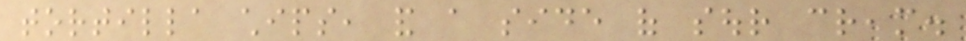tortilla chips, and a side of sour cream.
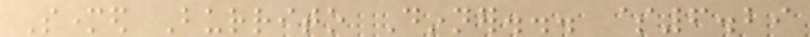Smothered Burrito Dinner... $6.29
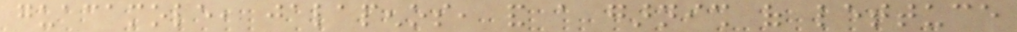guacamole, jalapenos, and a garnish of lettuce
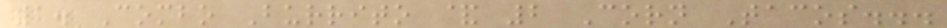1. Combo Burrito & 2 Corn Tacos...
